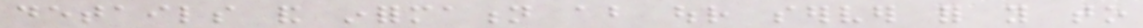details and information about our server for you to
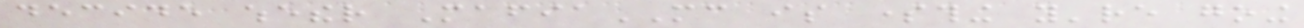decide whether MafiaMC is something you're going
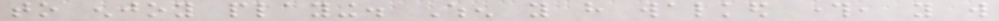to enjoy playing. When you have walked through, you will
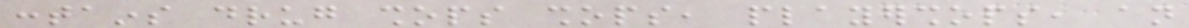contains drug shops shops, playershops, an
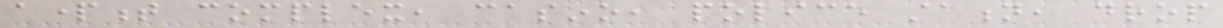apartment complex, casino, police station, drop
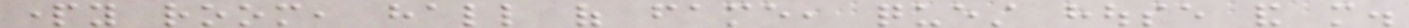party room, hall of fame, quest house and more.
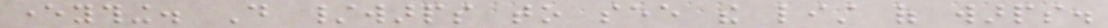everything. Do /warps to see the list of warps.
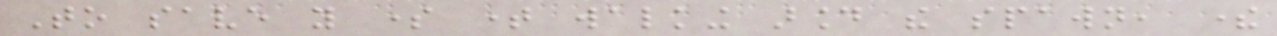To save you some time walking around the spawn, there
